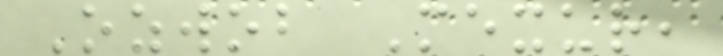Ozwob Mexur,
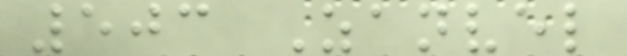503 Zanvel
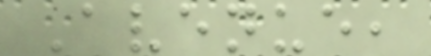Avenue,
